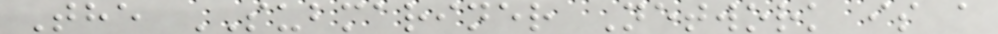The SUBMARINER Network is a
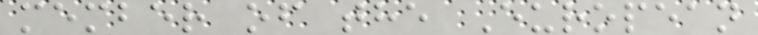member of the European
